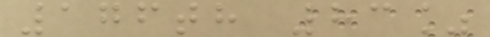176th 83%
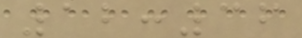12:36
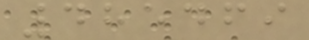485469
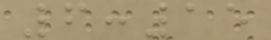6:15
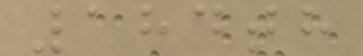184th
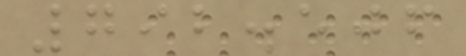792.506
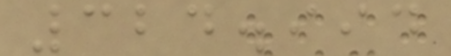324.994
